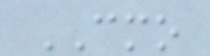CMO
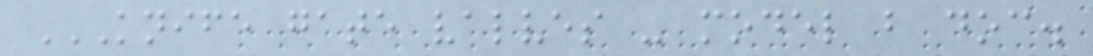KNIFE GATE VALVES - MODEL B DOC.
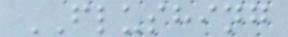FLUSHING
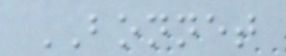BONNET
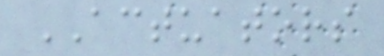ACTUATORS
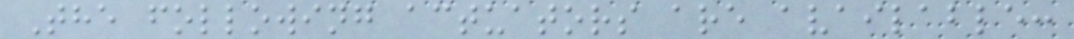The following actuators are available:
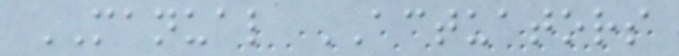MANUAL ACTUATORS
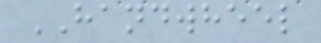HANDWHEEL
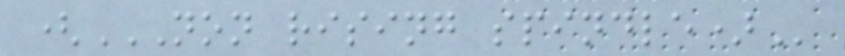(NON RISING SPINDLE)
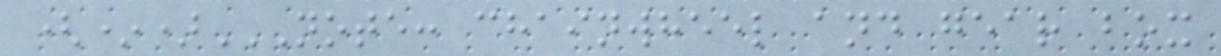(*)NOTE: CHAINWHEEL AND GEAR BOX
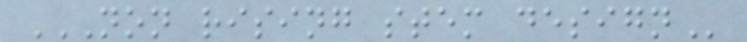NON RISING STEM DESIGN
